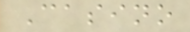Casino
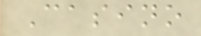Casino
